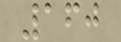160
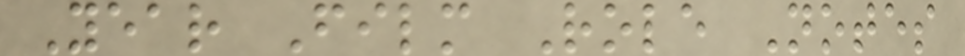Year Film Role Notes
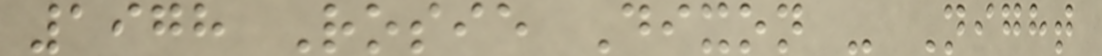1978 Rosie Dixon - Night
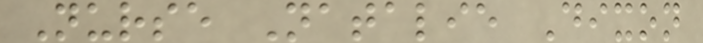Nurse Natalie Dixon
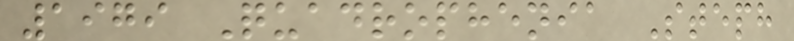1979 Quadrophenia Steph
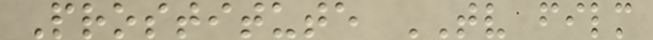Prostitute TV film
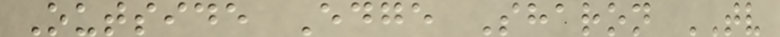Outside Edge Sharon TV
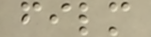film
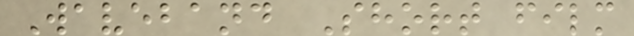Waveband Short film
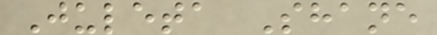Juleta Shane
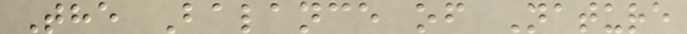The Balance of Nature
